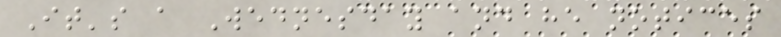It's a Wednesday and he notices
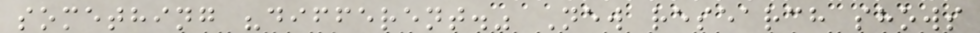something "different." New research shows
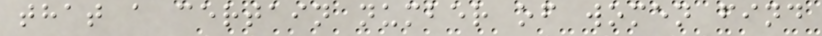that a certain number of women find
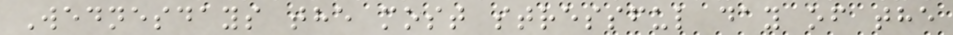Wednesdays the most stressful day of the
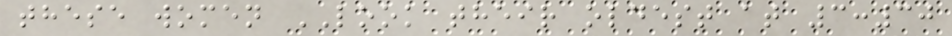these women LOOK their oldest at 3:30
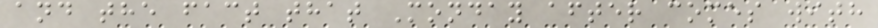and the fact that Monday after comes with
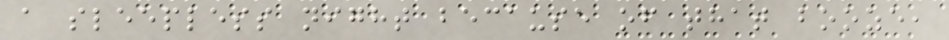a sleepless night because of that booze,
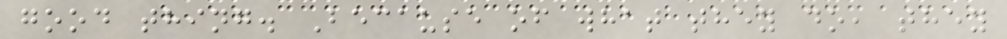good thing. Because of what they do, they
